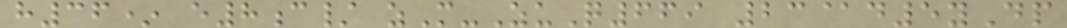h36* e8c/ zM-ZuQ669 23@d5yDp
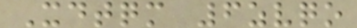Xdtqm 6zvqo
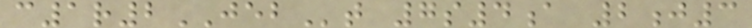c1r2JEBt 7s4a 2j3
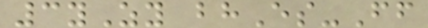3yZy bhEs-Ff
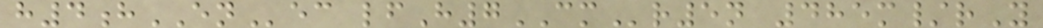h4hENec lfH7CMr5n 485m/rY
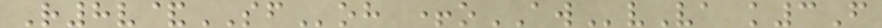R8v&SFoh +oAWvVa k3F
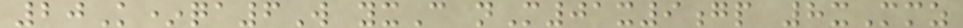20K*qa6W yxC nM01x9gp 8xMmz
